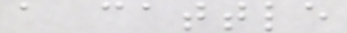a cattle
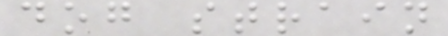dog strain
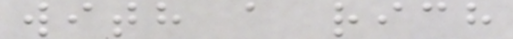with a rich
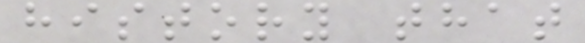history that
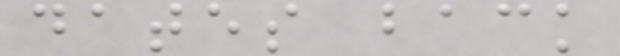dates back
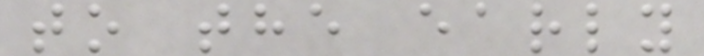to the early
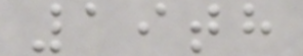19th
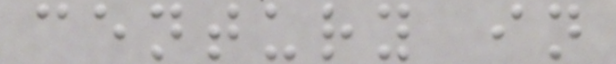century in
